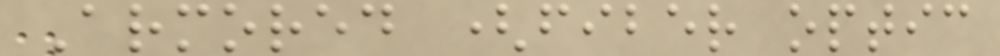Armored (fiber optic
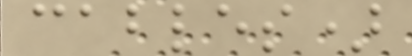cables)
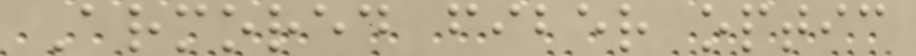Armored fiber optic
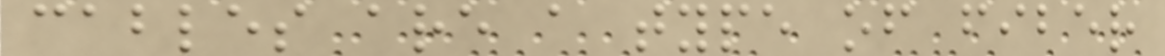cables are a type of fiber
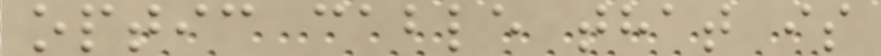optic cable that is
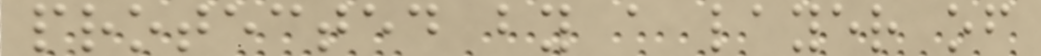protected by a layer of
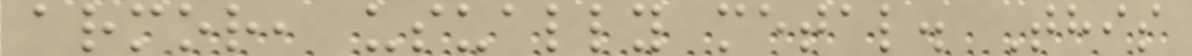armor, usually metal. This
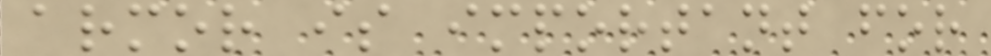armor is important for
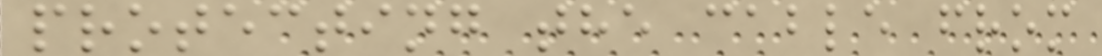protecting the cable from
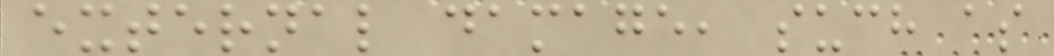external damage, such as
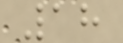18
